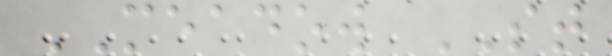MEADOW ST
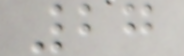27
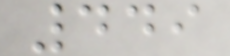449
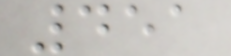451
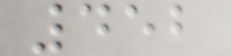452
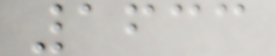1633
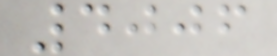4006
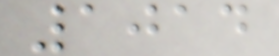1014
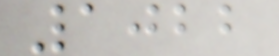1022
